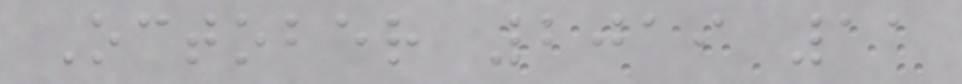October 2019 11
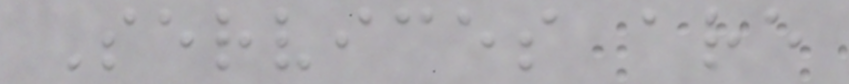Services are
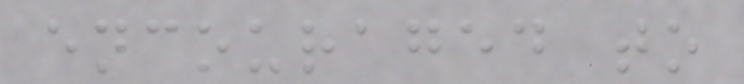encouraged to
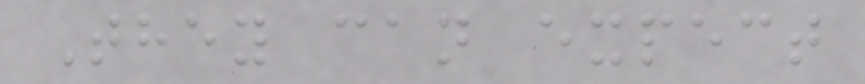They can expect
